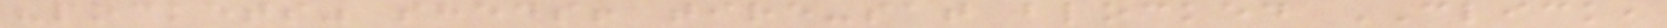"pockets" sheds! tire-sat blocked CLICK,
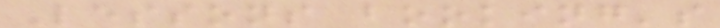Lessons booking's
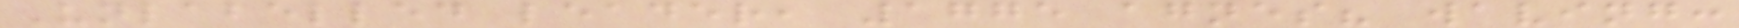Unlabelled leader, 1775 agnes? waving:
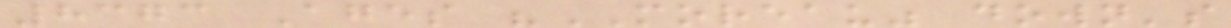8373 Ages "MOREAU" down's
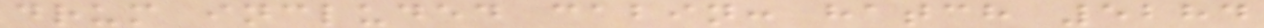drum included cabin: hatch 5284
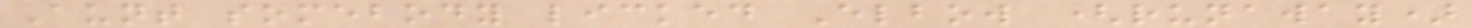Aunt somebody licked Elbow (runaway)
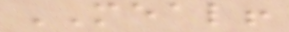MEAL!
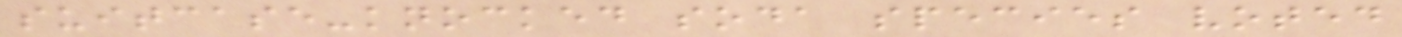suitcase-knocked soda species voted
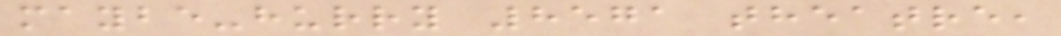maybe-hurry 8571 theatre,
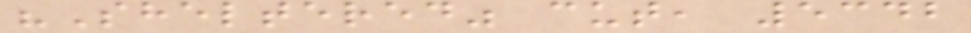"Sheltered" cut, 5342
